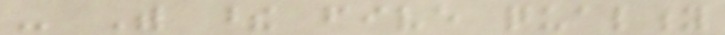- With these five quality
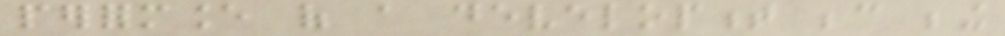performance of a development because being
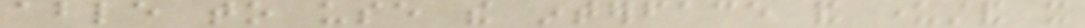able to use the interface and understand it
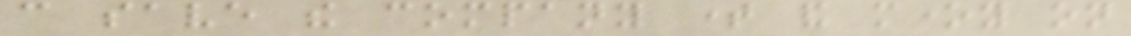can save the company time and money on
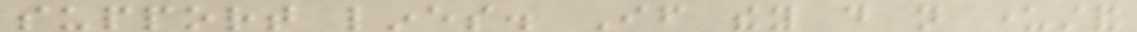support lines. If they do not understand
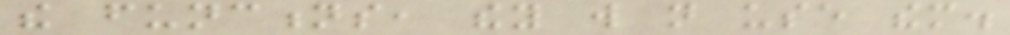the functions, they will not use them.
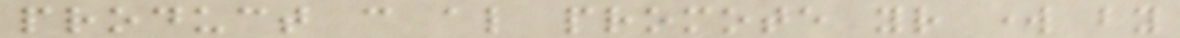product can also promote your work by
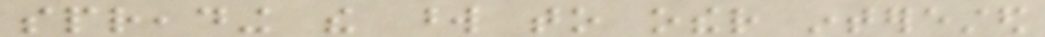spreading the word to other interested
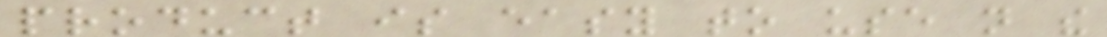product is easy to use not the
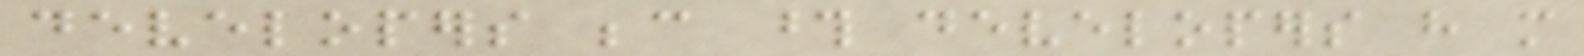developers because those developers have more
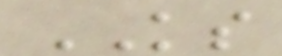KS
